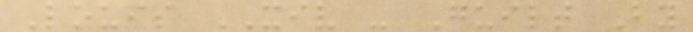Louis XIV - Guilt By
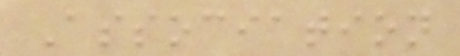Association
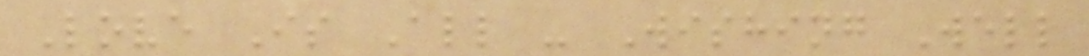Love Is All - Wishing Well
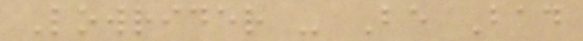Lowrider - Be Bad
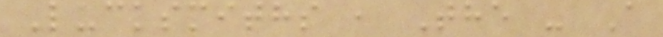Lucksmiths , The - A
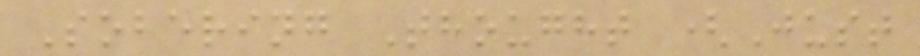Sobering Thought (Just
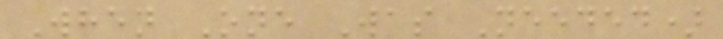When One Was Needed)
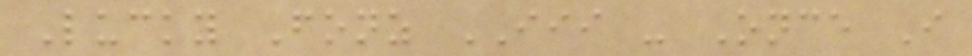Lucky Fonz III - Once I
